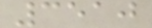3510
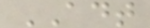ADT
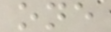one
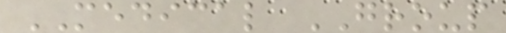MEDICAL GROUP
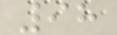98
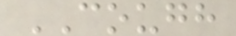COUGH
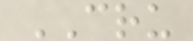CRU
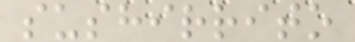sushirrito
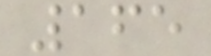165
